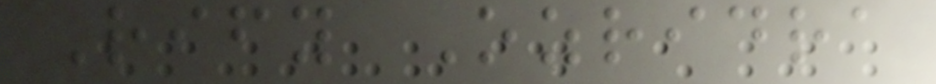Rify Ozridra
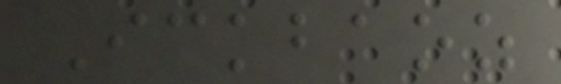Ickbaoz
